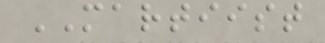MARTIIST
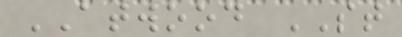ATWOOD ST
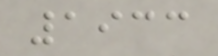1933
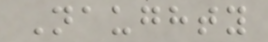Naughty
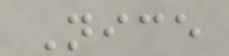Nice
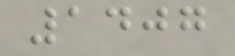1407
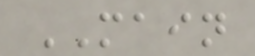MAIN
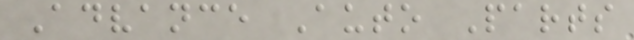Advance Auto Parts
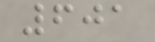601
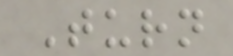Turn
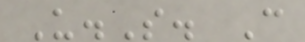U.S. C
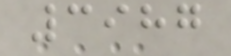3987
